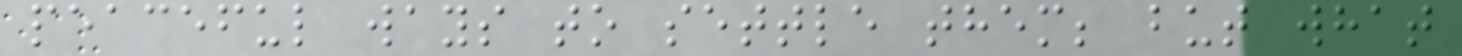peaceful ways to settle them; but what
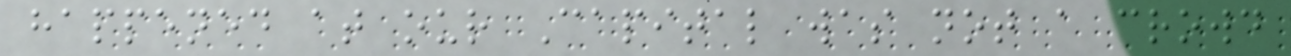happened at our Capital was not a crowd
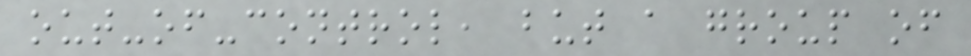out-of-control, but a group of
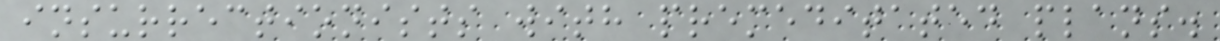insurrectionists with premeditated plans.
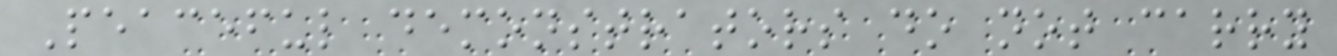Peaceful demonstrators do not carry
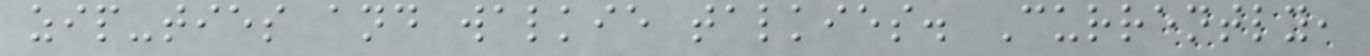zip-ties and walkie talkies. Currently,
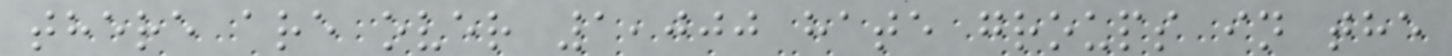there are over 1,000 hate groups in the
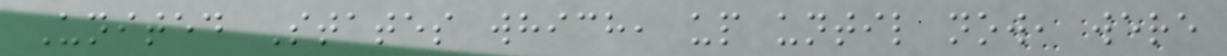United States which, up until now, were
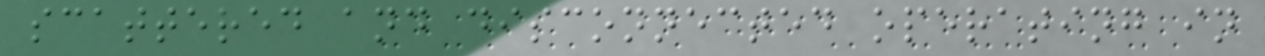scattered and disconnected operating in
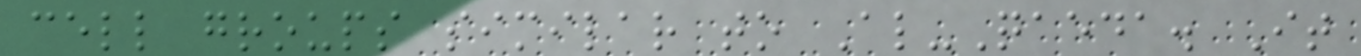cell groups similar to Al-Qaeda. It
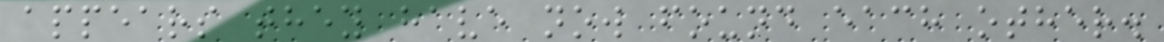appears they have now found each other.
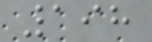198
